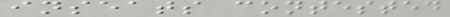inseats contested
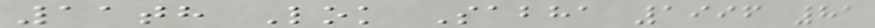11th Lok Sabha 1996 81
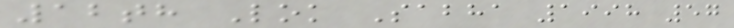12th Lok Sabha 1998 57
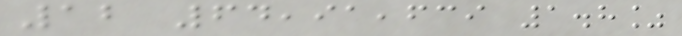12 64,91,639 1.8%
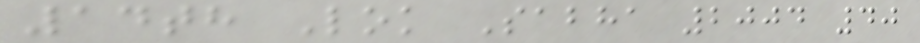14th Lok Sabha 2004 40
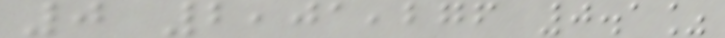0 2,01,276 0.1%
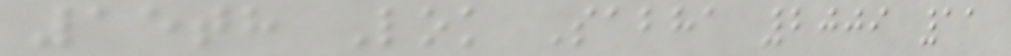15th Lok Sabha 2009 11
